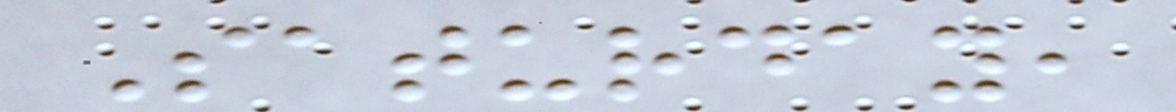Saturday,
